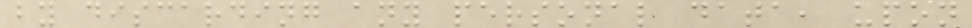by discarding any personal data, upon
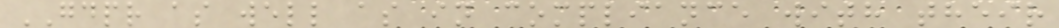GDPR as well as in compliance with their
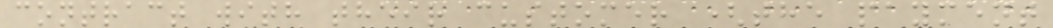contract with their customer (the payment
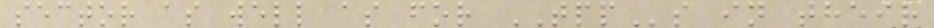sector as well as for TPPs in their
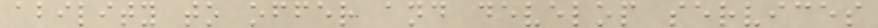ability to offer and develop services
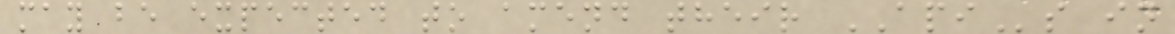may be expected to amend their APIs in
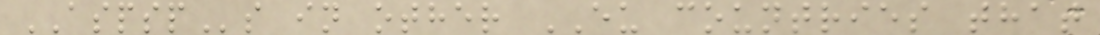ASPSPs in other EU countries that
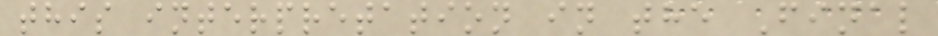this interpretation in the Final
